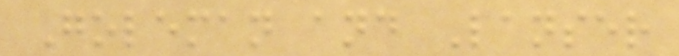Goleman and Lanser
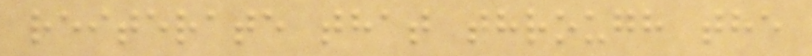reiterate that through the
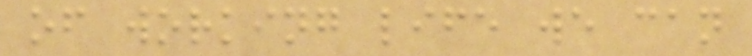of working life we can
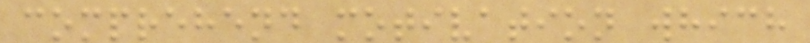comprehend motivation which
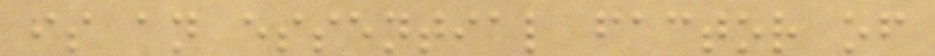is an essential factor of
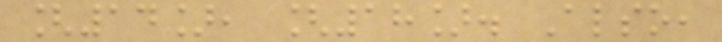[14], [18]. Also,
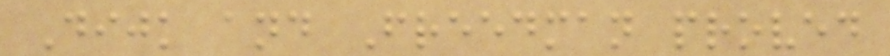Dijk and Freedman proved
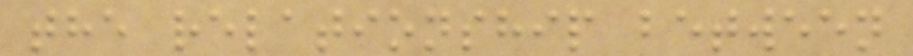the relationship between
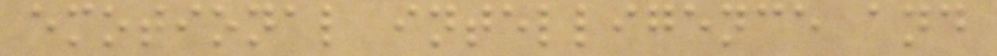emotional intelligence and
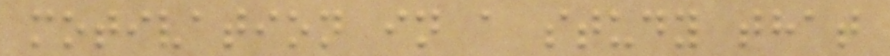motivation in a study that
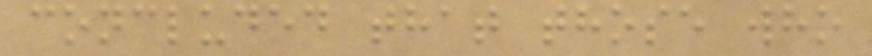concluded that those who
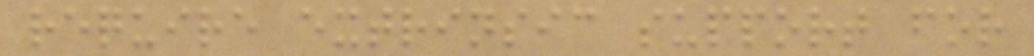require extrinsic support for
